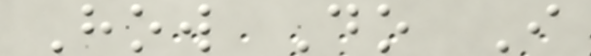How Do I
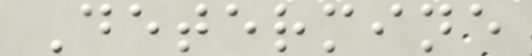Determine
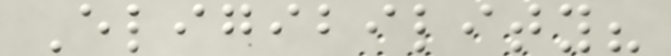Eligibility?
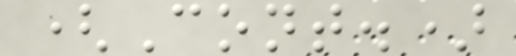(Cont.)
